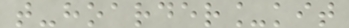t-hoarder_kit
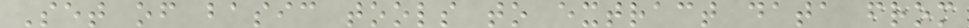Set of basic tools to extract data from
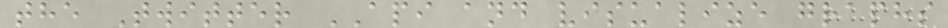the Twitter API and visualize graphs
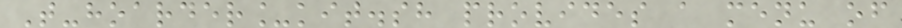T-hoarder_kit.sh provides a menu of
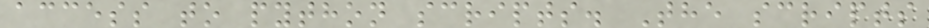access to python scripts. The scripts
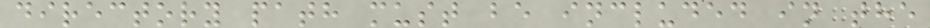directory path must be included in the
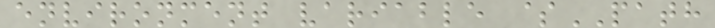environment variable $PATH
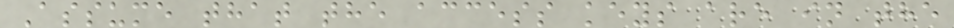Assume that the access keys are in the
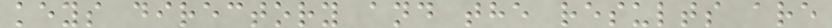keys directory and the results are
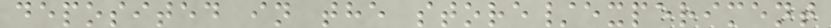deposited in the store/experiment
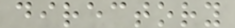directory
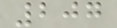207
